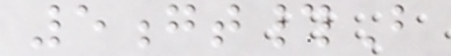5gt#B
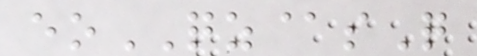eoQZ@sQ
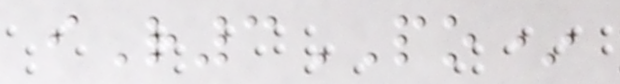iR3PO*
